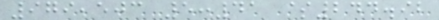979,503 5:41 $244.92
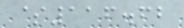$116.62
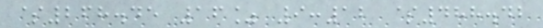$268.45 16% 9:12 $488.42
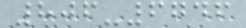806-6746
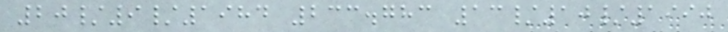20/9/1984 233.783 13/10/1990
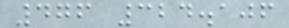476 324.106
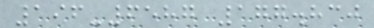196-6587 177.830
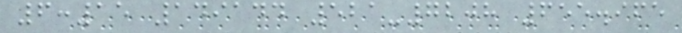6:15 149144 521-7208 655.965
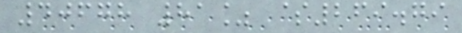40678 81% $269.79
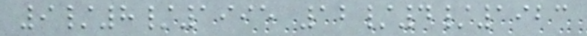9/8/1995 12/4/1923
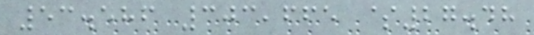53.586 303,665 $27.48
